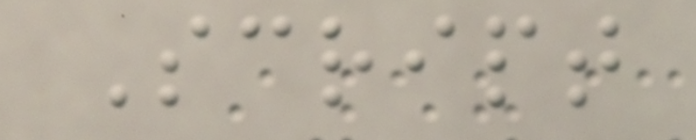Script
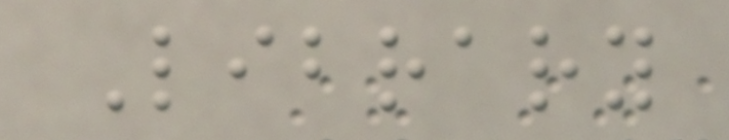Library
